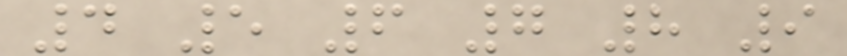4 5 6 7 8 9
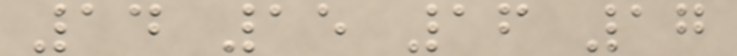14 15 16 17
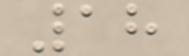18
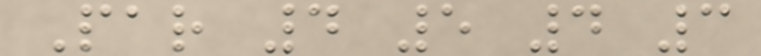Par 4 5 4 3
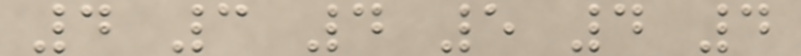4 3 4 5 4 4
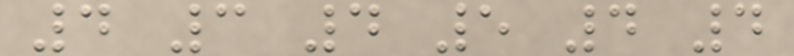4 3 4 5 4 4
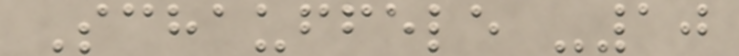Schauffele -10
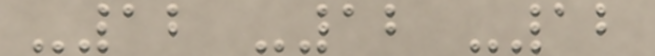-12 -12 -12
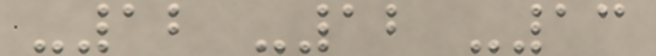-12 -12 -13
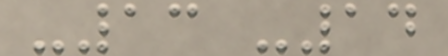-13 -14
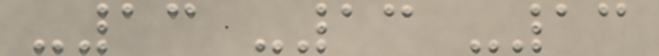-13 -13 -13
